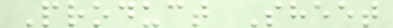Product Sheet
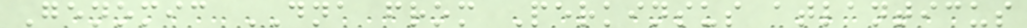Genomic DNA from Perkinsus atlanticus
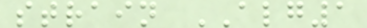strain ALG1
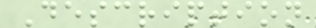Description
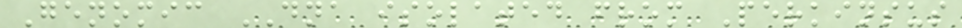Genomic DNA isolated from Perkinsus
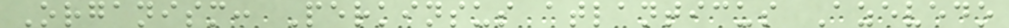Organism: Perkinsus atlanticus Azevedo
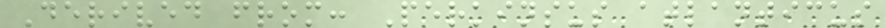Derived from: Perkinsus atlanticus
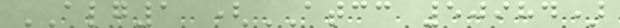ALG1 (ATCC 50984)
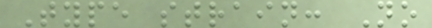Type strain: No
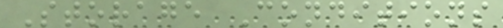Storage Conditions
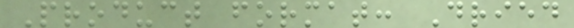Product format: Dried
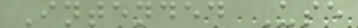Intended Use
